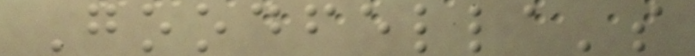Goodfella's
